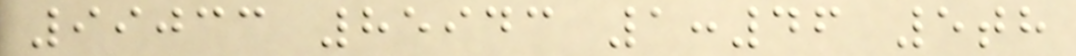99033 85943 1:46 5th
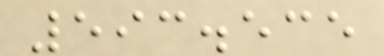593.535
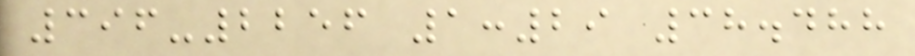396-2256 1:29 38.488
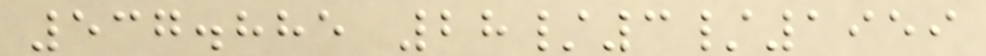537.885 28/3/1959
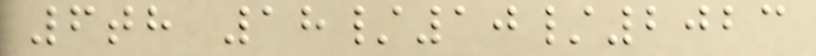6th 18/10/2023
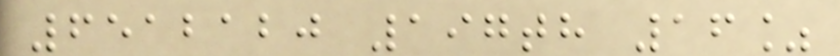6512120 197th 16%
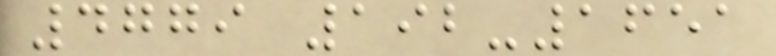4779 192-1651
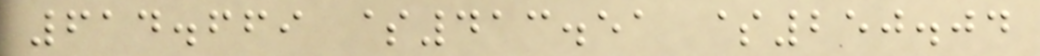614.669 $413.51 $250.04
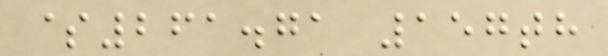$261.71 157th
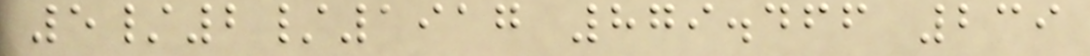5/2/1917 879.466 239
